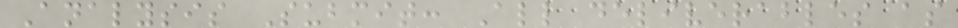Analysis Submit: All deliverables as
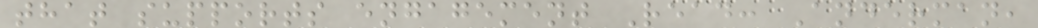that supports engagement Read: Anderman,
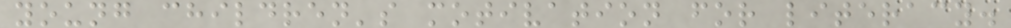young children's motivation for literacy.
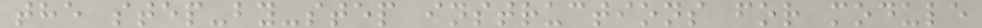the step-by-step instructions for module
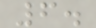6.
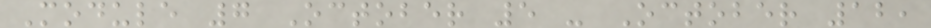Module 7 October 5 - October 12,
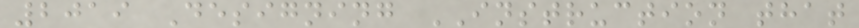2019 Designing INSTRUCTION that
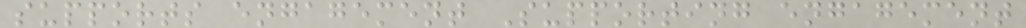supports engagement Supporting engagement
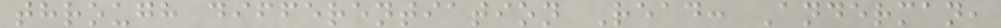through differentiation Read: Anderman,
